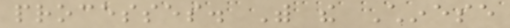processes. With the Chinese
